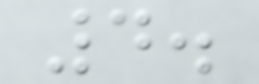4.
